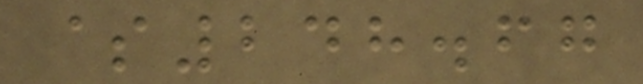$248.67
